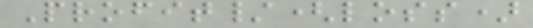Profit/(loss)
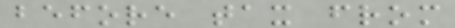before tax from
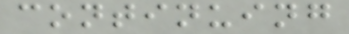continuing
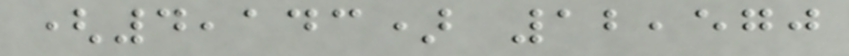(4,143) 12,570
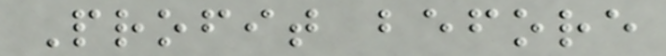Profit before
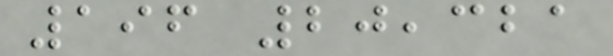196 20,321
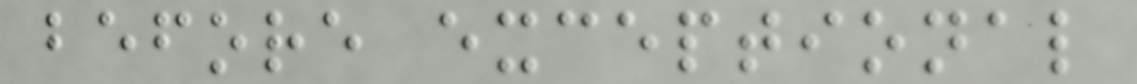before exceptional
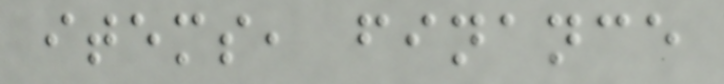items, finance
